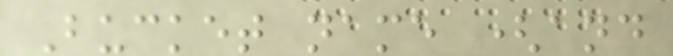Bucket name (and
